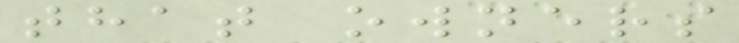that owners
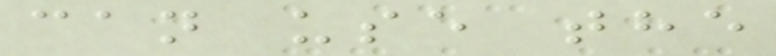can use the
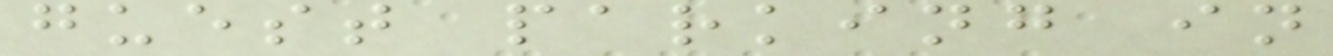guest parking in
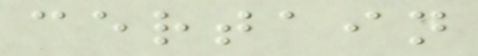certain
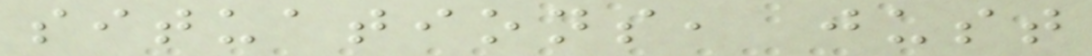situations, just
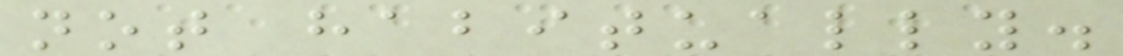not habitually.
